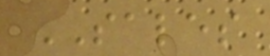SALES
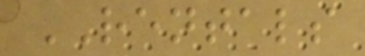RENTALS
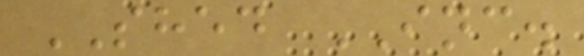SHED INC.
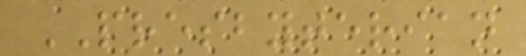PRESBYTERIAN
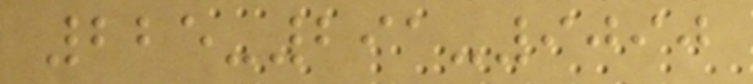225-291-9090
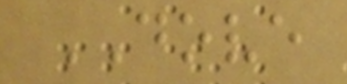DOVE
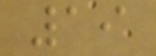19
